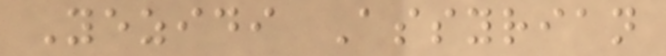Yezidi Assyrian
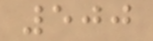500
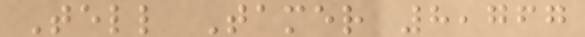Tell Tamer 8,767
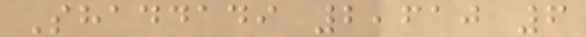Shaddadi 2,610 6
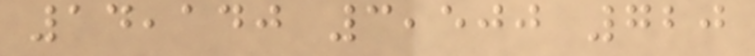14,140 3,500 720
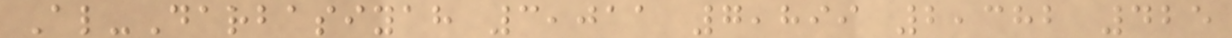Al-Darbasiyah 3,011 7,899 2,382 425
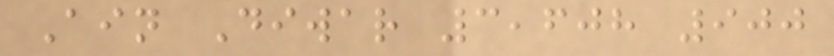Ain Diwar 3,608 900
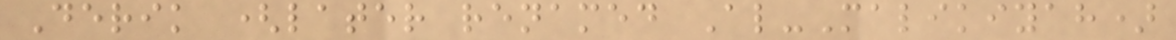Derik (later renamed Al-Malikiyah)
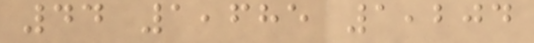44 1,685 1,204
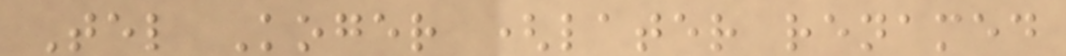Tel Koger (later renamed
